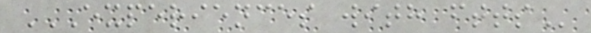EXPERIENCES WITH FTTS
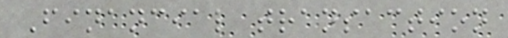Financial transaction
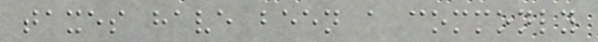taxes have been a commonly
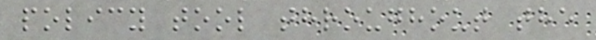policy tool throughout the
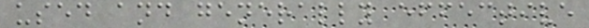used and generally effective
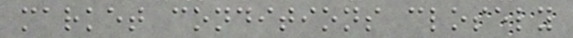market conditions closely
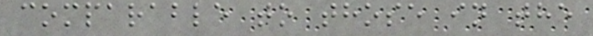comparable to those in the
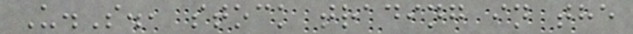U.S., stock trading in the
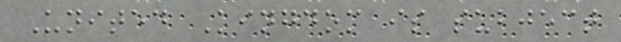United Kingdom is subject
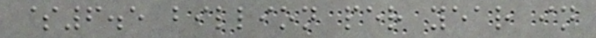$6.5 billion per year in
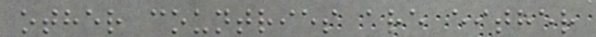other countries are either
